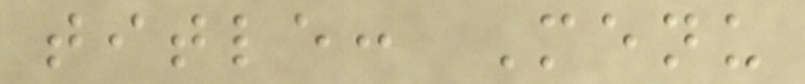title: Menu
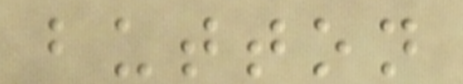button
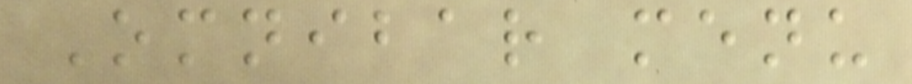Omnibar menu
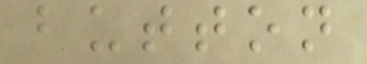button
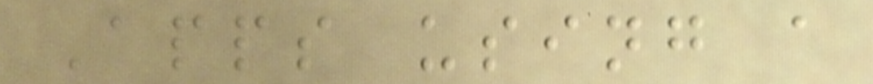Apps using a
